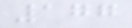177
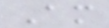Am
